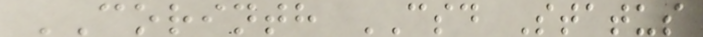CORINTH CSD Status
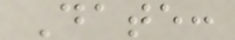Date:
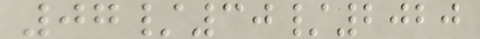07/30/2020
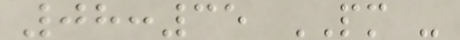08:35 PM -
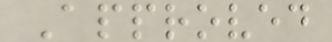Approved
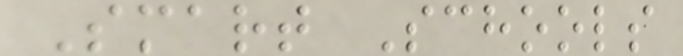Smart Schools
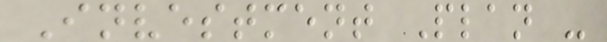Investment Plan -
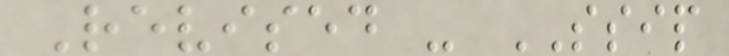Revised - SSIP
